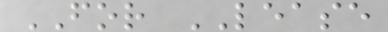FOR LEASE
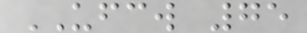UFCW 75
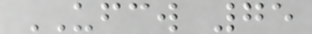UFCW 75
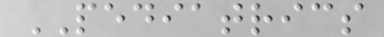PEDIATRICS
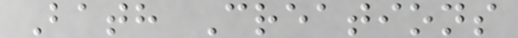Bath Creations
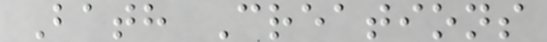Bath Creations
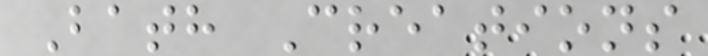Bath Creations
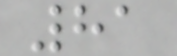81
